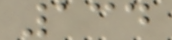134
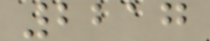2217
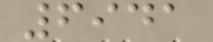6941
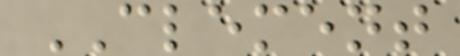CLEMENT
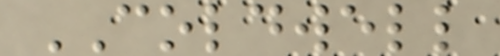COLDWELL
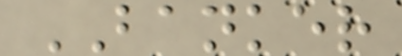BANKER
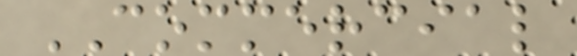COMMERCIAL
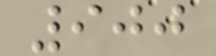900
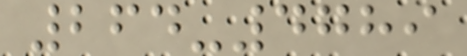264-4789
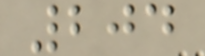204
